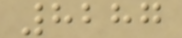8287
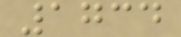1734
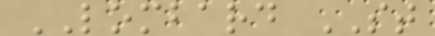LOMBARD ST
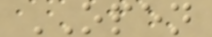OPEN
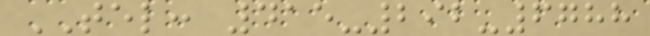TEL: 415-292-6788
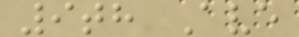9th Ave
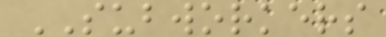SUBWORKERS
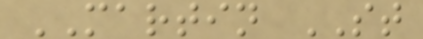MARTIN ST
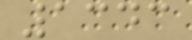1343
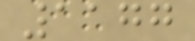1177
